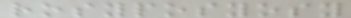rosyposyosy
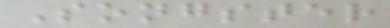Songster
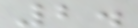2.
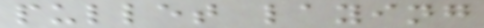pullet laying
